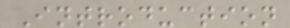Introduction
